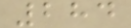284
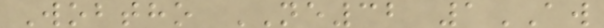Wobtho NE32 1AW
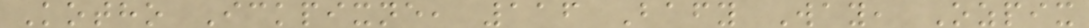Kotho Ickpixne, 116 Bafy Way, Ozpix
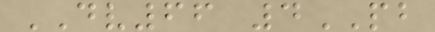DV66 4PB
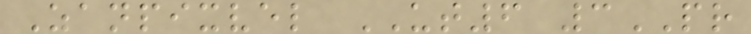Zanpixvel UT6 3PR
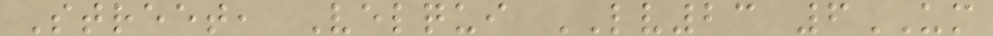Street, Velqui LV23 6UM
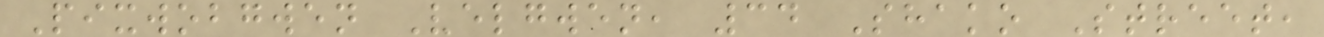Pixwobgwen Velgwen, 34 Shako Street,
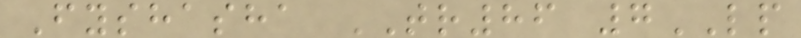Fyshasha TR86 7LP
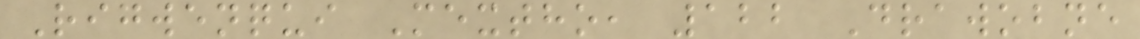Rigwenqui Mextho, 122 Drawobne
